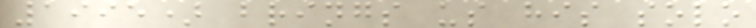1995) brings us his solo
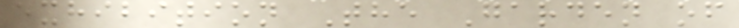exhibition The Garden of
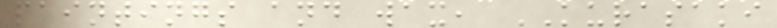paintings and wax, KURASAKI
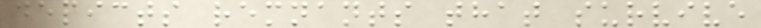depicts remnants that survive
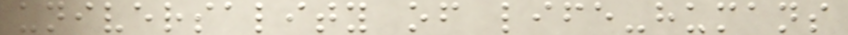universality of life-humans
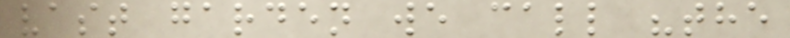vast garden we call "the
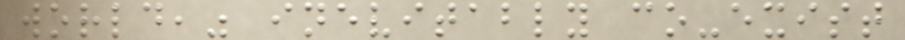world," inevitably co-exist
